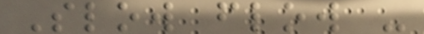Slow flow -
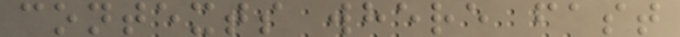contexts where fast
